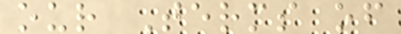our Terms of
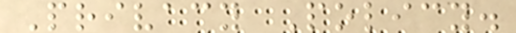Privacy Policy.
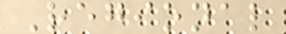Regional
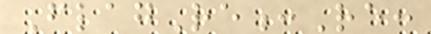FlagRe:Re:
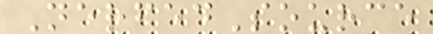NerfedSource
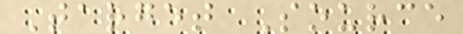Target Source
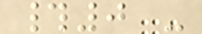#0 -
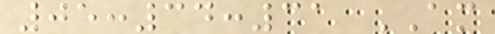05:34:31 AM
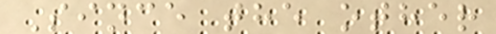Since the other
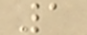1
